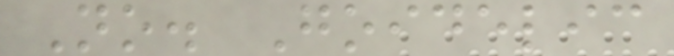No. Goidelic
